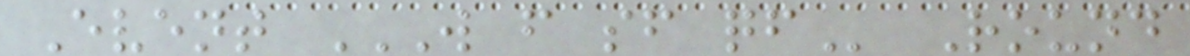Event W F SF QF Round
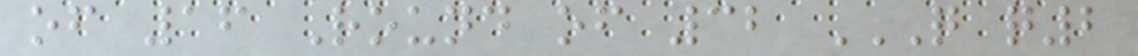of 16 Round of 32 Q Q2
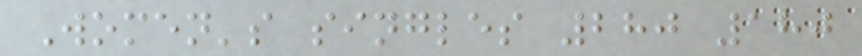Women's singles 280 180
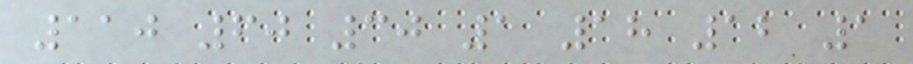110 60 30 1 18 12 1
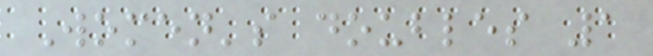Women's doubles 1
